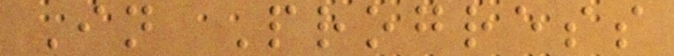In Progress
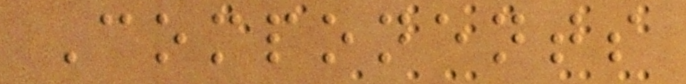Components
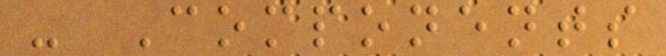- Components
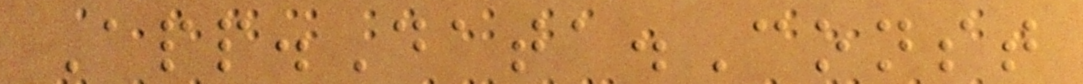App.Data.Const
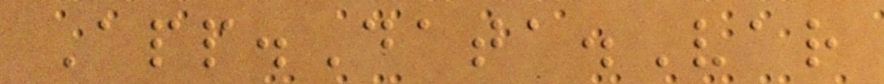App.Data.Var
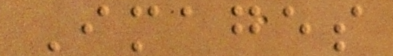Images
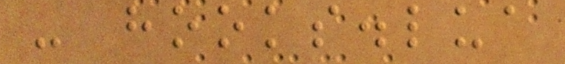- hooks.lua
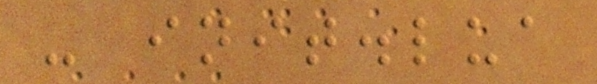- init.lua
